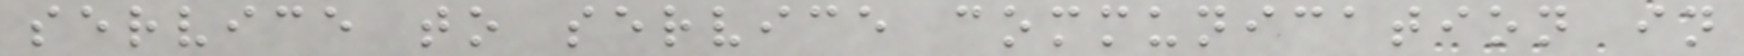service to service communication in
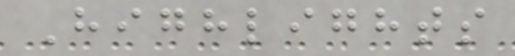Highlights
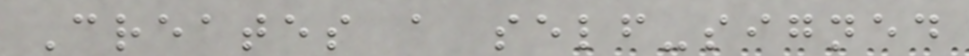Creates a self-signed
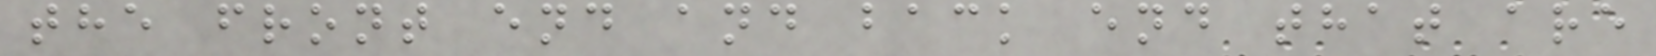the front end and back end that are
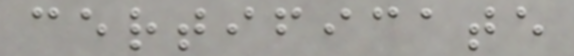certificate
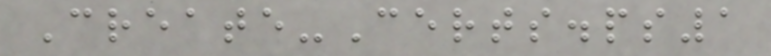Create-Certs.ps1
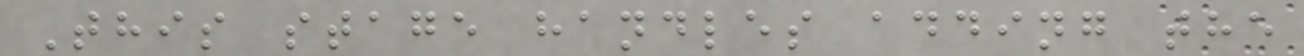This stage handles adding the
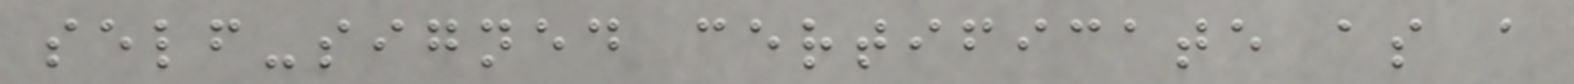self-signed certificate as a
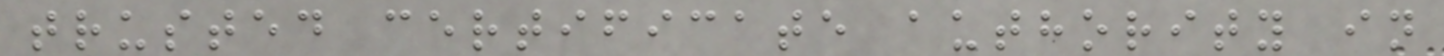trusted certificate authority in
